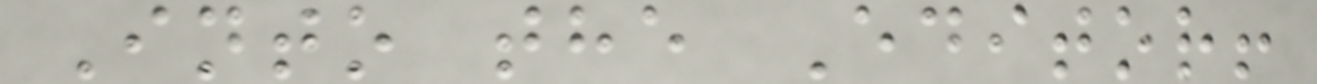Into the Editor!
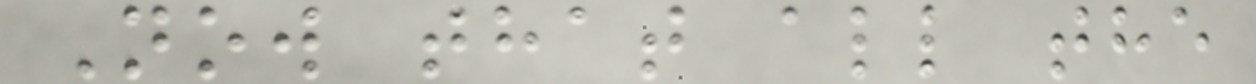Now that all the
